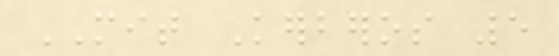MIT Kerberos 5
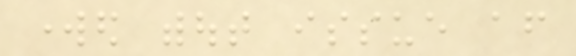worked without issue after
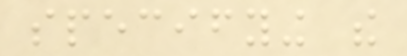specifying the
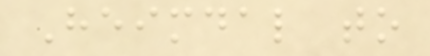Heimdal to
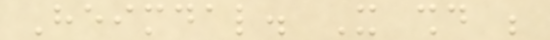Heimdal. It should be
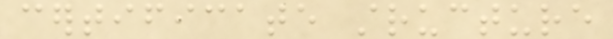certificate structure
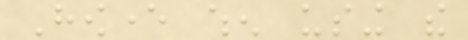However when using the
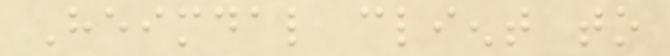Heimdal client to
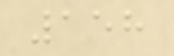158
